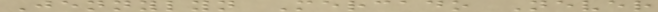Jennylyn Mercado Never
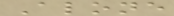Alone
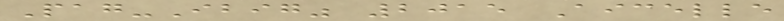Pag-Ibig" 2015 Aicelle
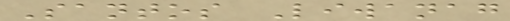Santos Liwanag
